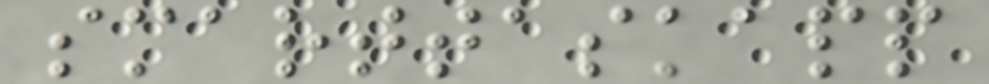smarttaskapp
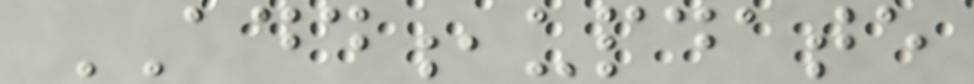ADD,update
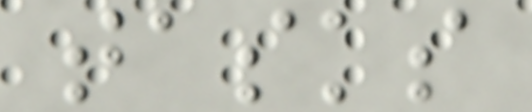tasks
